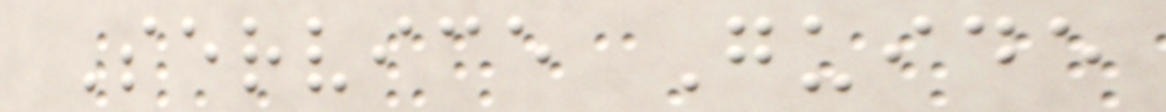Service Guide
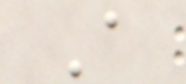A
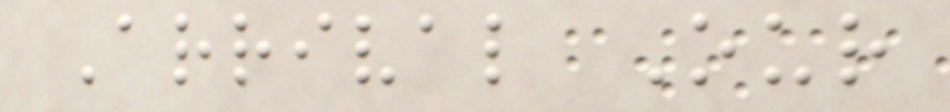Arrival Our
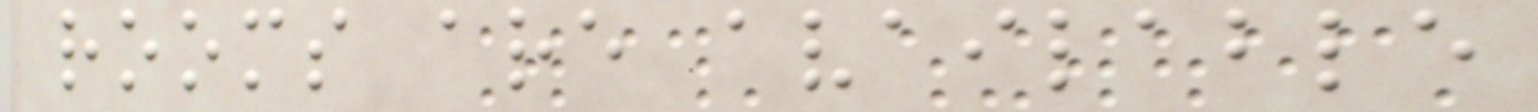rooms are available
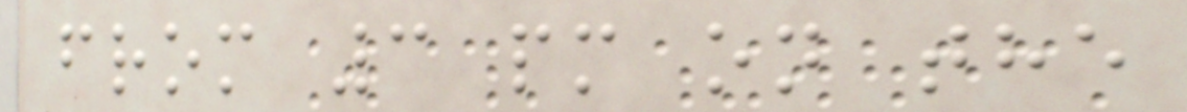from 3 pm on the
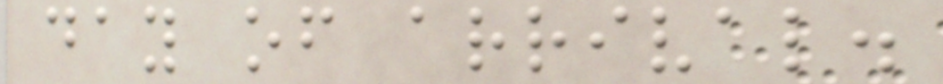day of arrival.
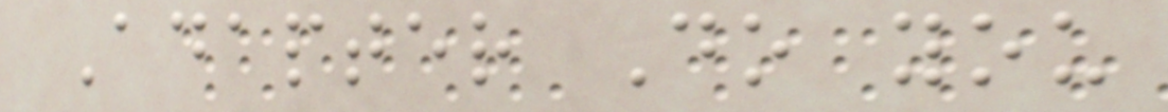Adapter Do you
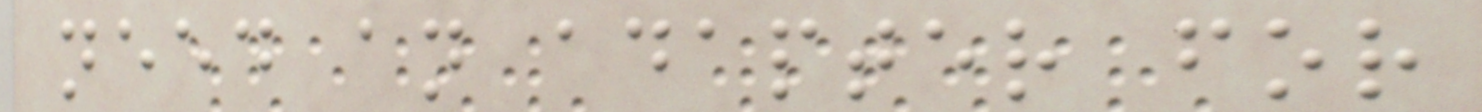need an adapter for
